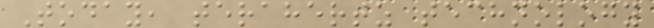Today, terahertz technology
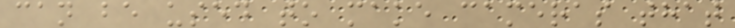can be used to make cameras that
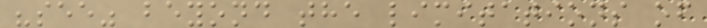"see" beyond the limitations of
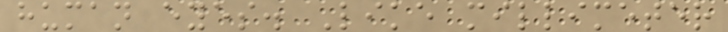human eyes. Like millimeter
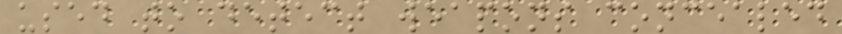used to detect weapons concealed
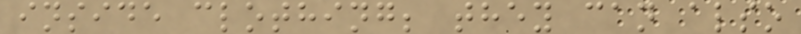inside clothing; they can also
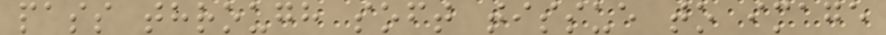pass through soft tissue to image
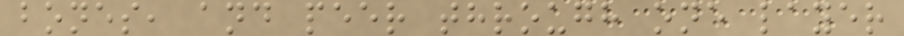bones, and peer through one layer
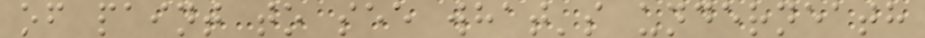of paint to see what's underneath
